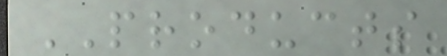PRODUCTS
